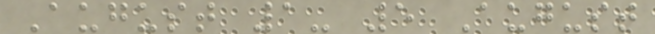August 1- 5 August
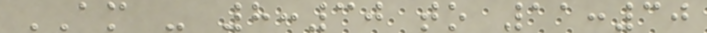AM - 8:30 to 11:30
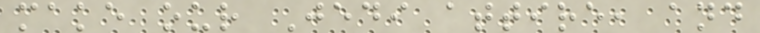make our Jedi attire, and
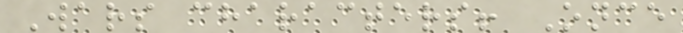Wars characters! Once
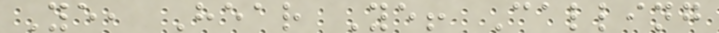Ye, Hear Ye! Calling
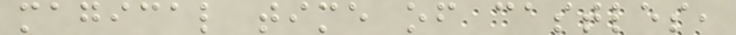magical time of castles,
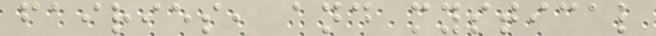fairies, and mystical
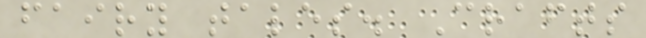fairy tales. Crafts
